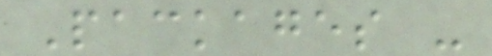Packages -
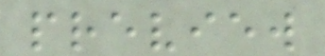preview
